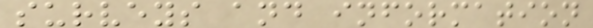surveys and information
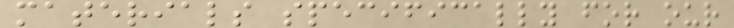materials specifically for our
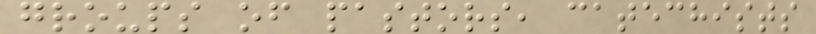groups of pastors, catechists
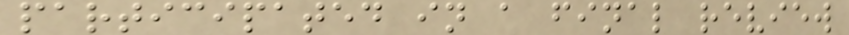participated in a final review
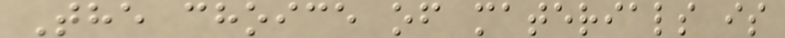The choice of materials is
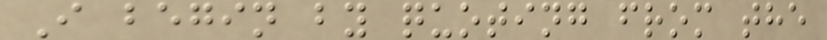I begin by quoting from the
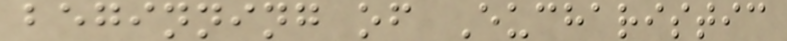beginning of Eucharistic
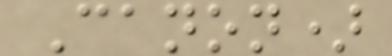Canon)
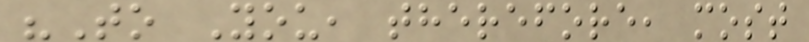"To You, therefore, most
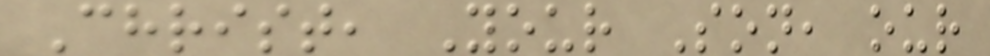Christ, Your Son, our
